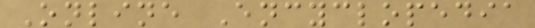Online Encyclopedia
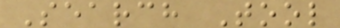Search Tool
